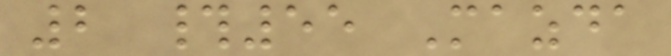2 #55 Mazda
